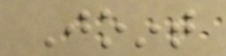Joint
